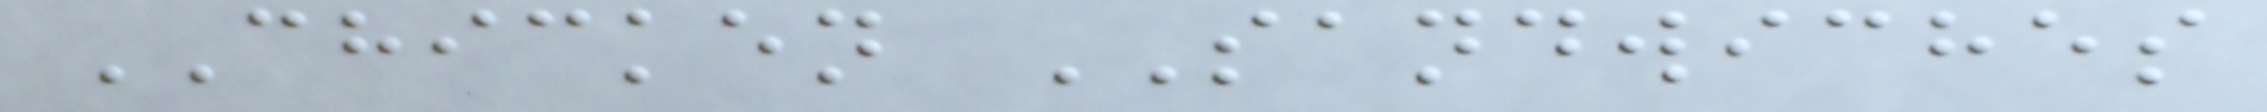CHICKEN SANDWICHES
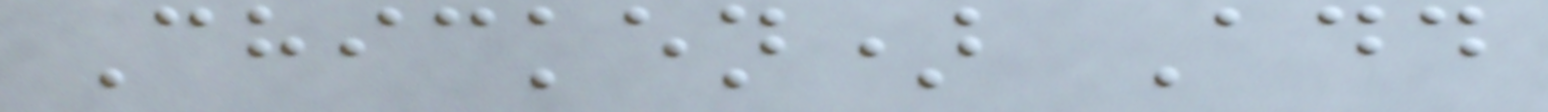Chicken) Add
